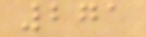271
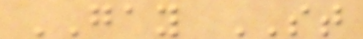GAY ST
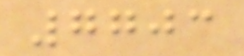7703
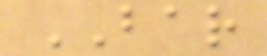BAR
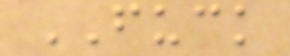FUCK
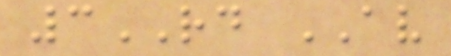3RD AV
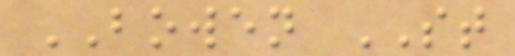BOWEN ST
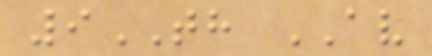9TH AV
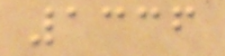1336
